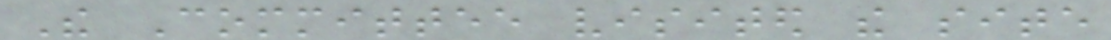The Committee visited the site
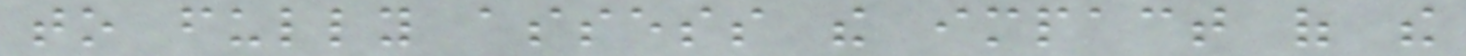to fully assess the impact of the
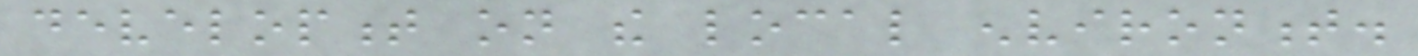development on the local environment.
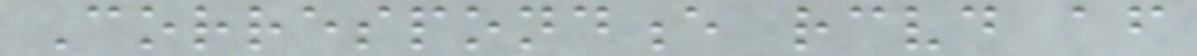Correspondence received after
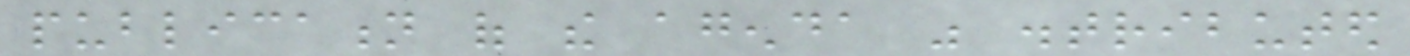publication of the agenda was distributed
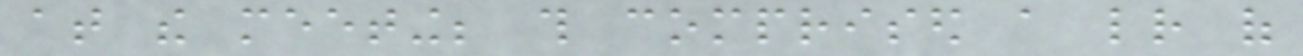at the meeting; this comprised a letter of
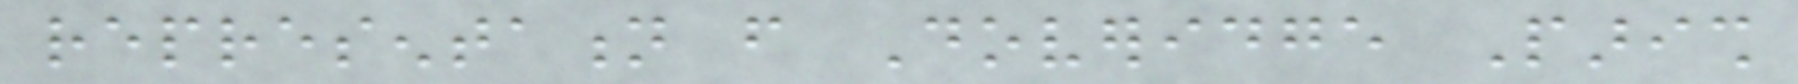representation from Doveridge Parish
